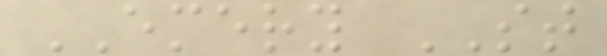EMERY ST
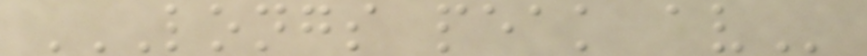LONGS PEAK AV
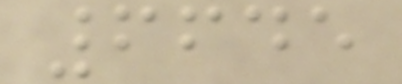6645
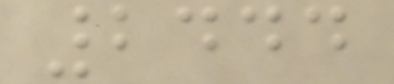2444
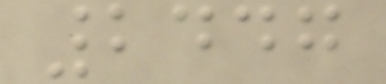2447
